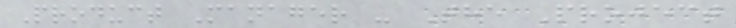Product Manager - The Project
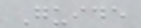Guide
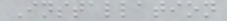Installation
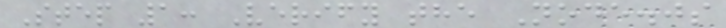Step 1: Verify the Node.js
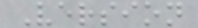Version
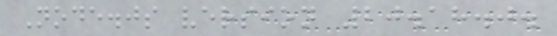Node.js version 20.18.0.
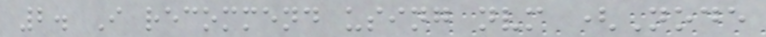2. I recommend using nvm (Node
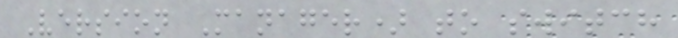Version Manager) to switch
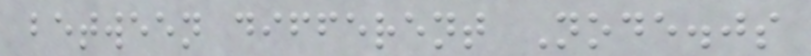between different Node.js
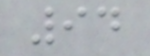94
